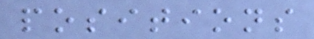positions
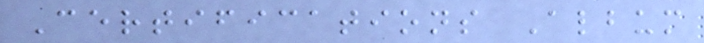Certifications Album
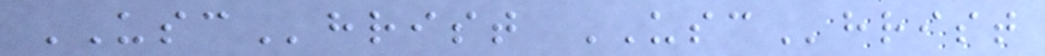USChrist USChrist
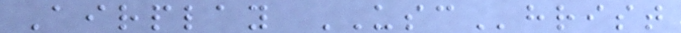Airplay USChrist
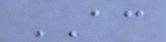AC
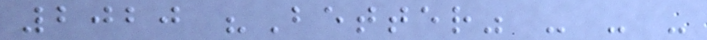2020 "Better" - - -
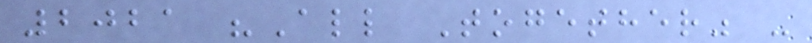2021 "All Together" -
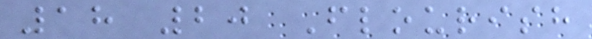18 20 Flourish
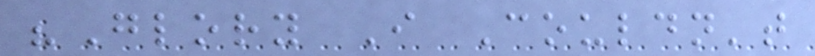"Glory I Couldn't
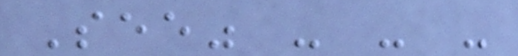See" - - -
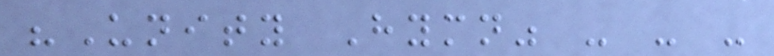"Unity Hymn" - - -
